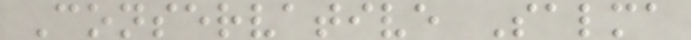Conservative Salma
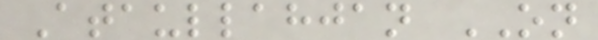Ataullahjan ON
